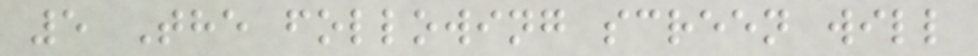5 The following screen will
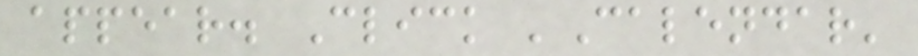appear. Click 'Calendar'
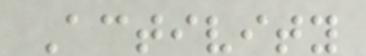Activity
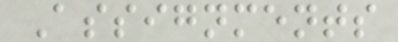Assignments
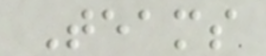Teams
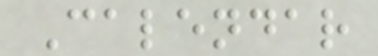Calendar
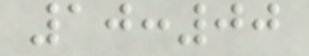10:00
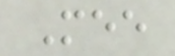Mee
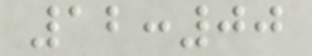12:00
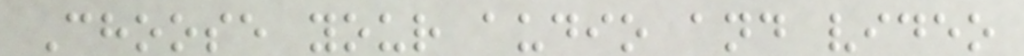Choose your audio and video
